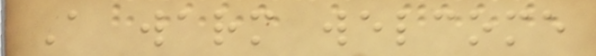A warm welcome
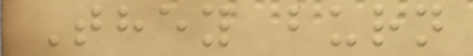They burn
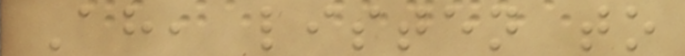Ah, listen to
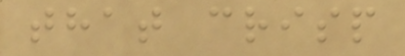that crisp
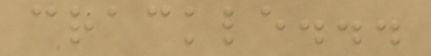crackle...
